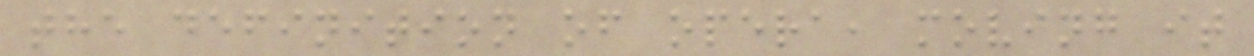the definition of opera, moving it
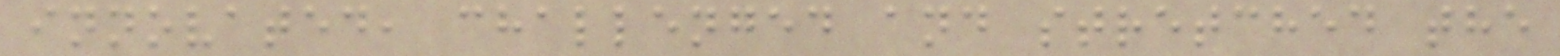innovated, challenged and stretched the
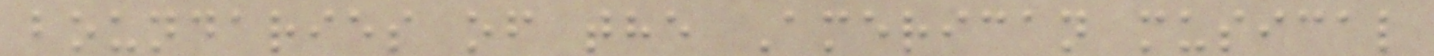boundaries of the American musical
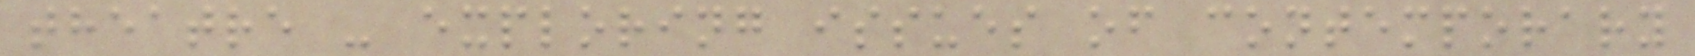theatre - exploring issues of contemporary
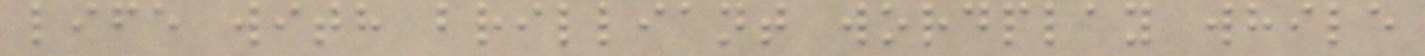life with brilliant wordplay while
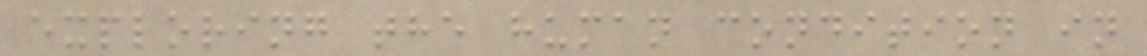exploring the human condition in
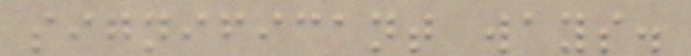significant ways.
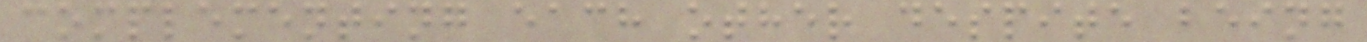complementing each other despite being
